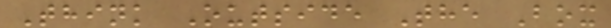Think Outside The Box
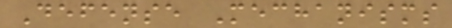Defense Mechanisms
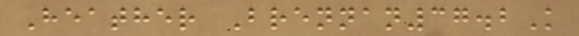Heather Brennan37.2K
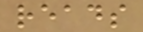reads
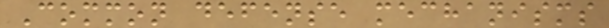Common defense mechanisms
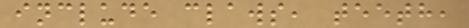include claws, teeth,
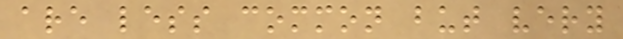are less common but very
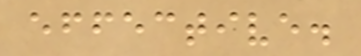effective.
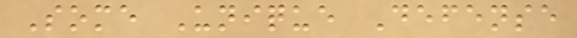Some Unique Defense
